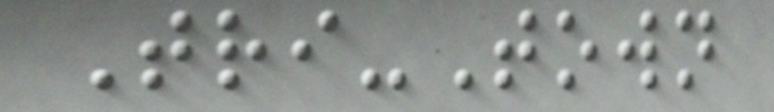Tri-Town
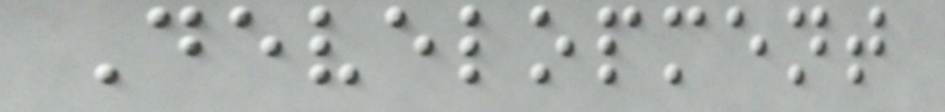Development
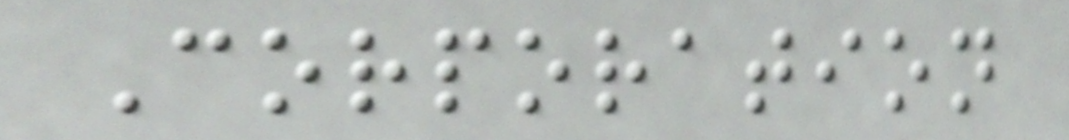Corporation
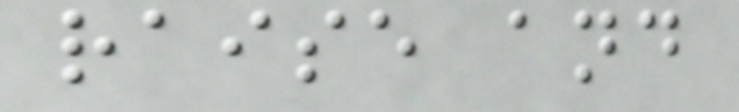raise and
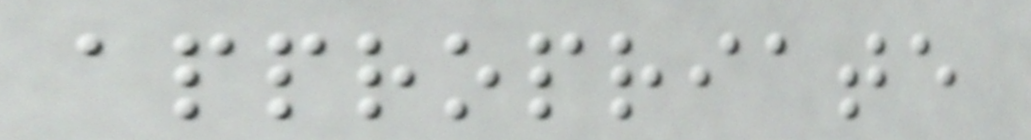appropriate
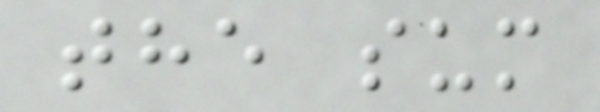the sum
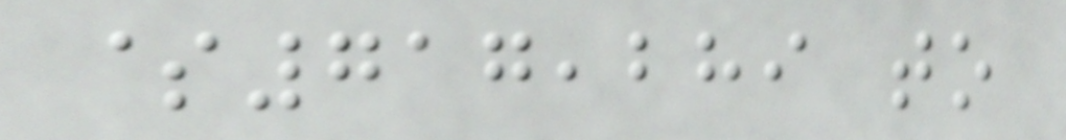$717,289 to
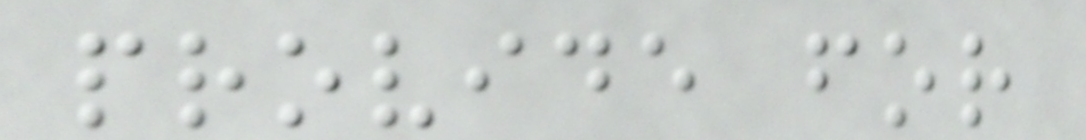provide for
